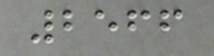2566
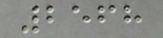2568
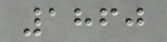1860
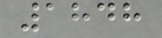1848
